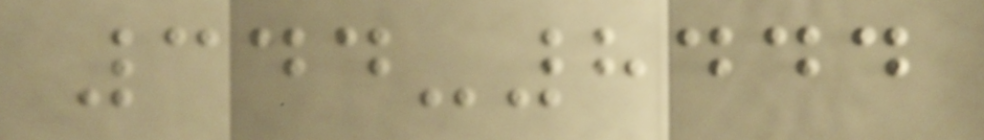344-8444
